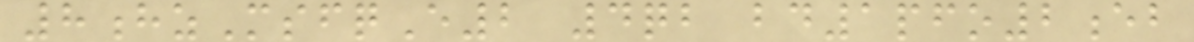8hzMsfqE2 4qb bd1pfo2eb
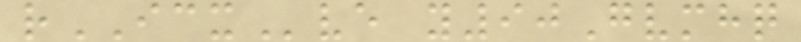rICXve y90Gvmhq
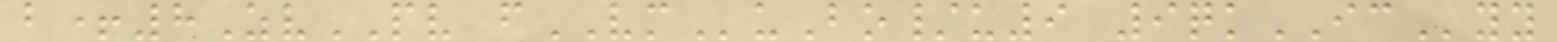b+8ZvPV fVMuBo/u9 9qkICyy
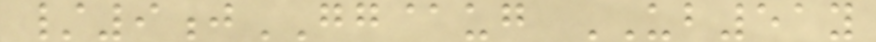/9jGG@ug UB51y
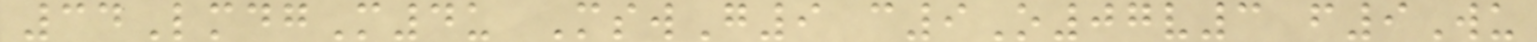34LmdgM4u MswG9 c9O07v3 f9Wu
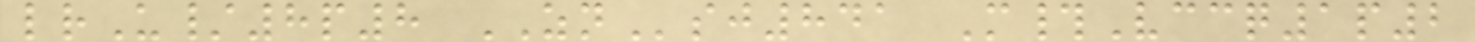lrU/8p8 ZNsj841 M#Vccq1p2
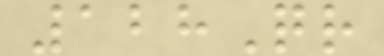128Qr
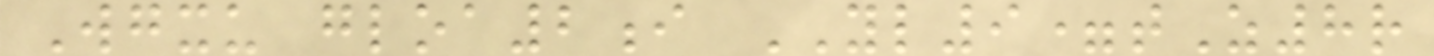Wgxu gloa2i YL9=tZ8r
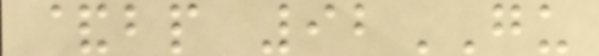&bp 92GU
